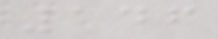146
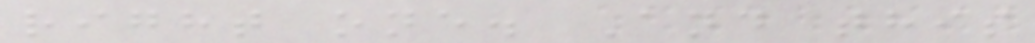right one. And this
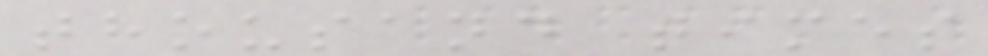thousand times
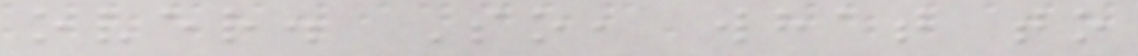over. So, what to
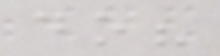do?
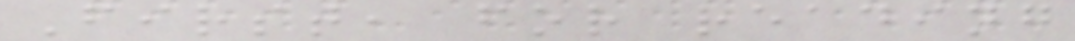First, for reading
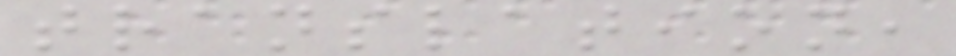translation,
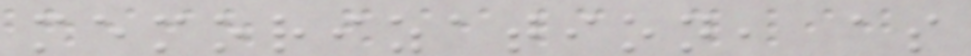memorization, as
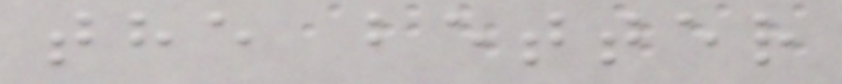the better
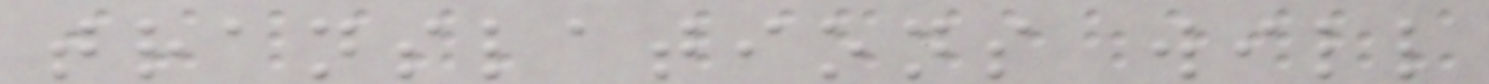translations will
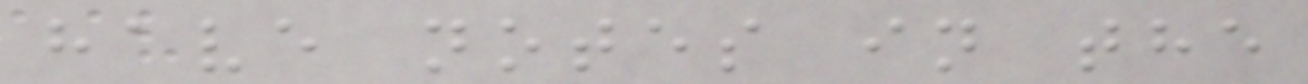have notes in the
